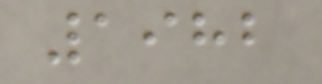1982
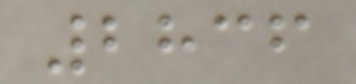2836
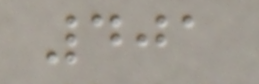401
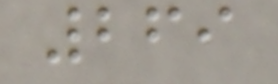269
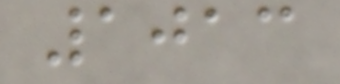1013
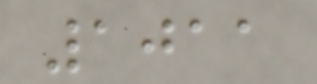1011
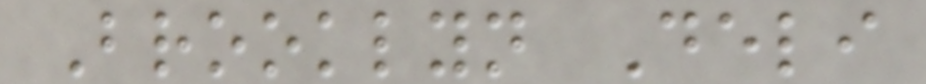Brooklyn Deli
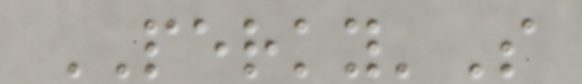PERKY'S
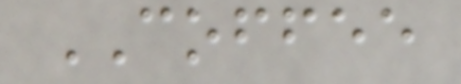COFFEE
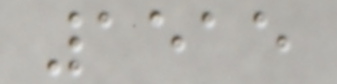1515
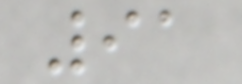91
